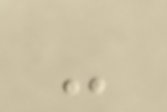-
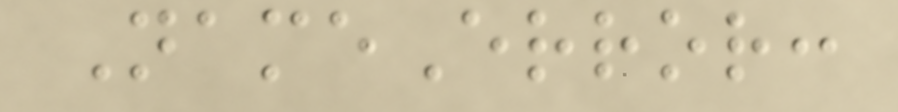NameError:
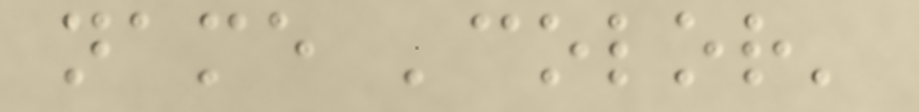name 'color'
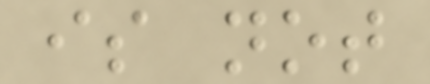is not
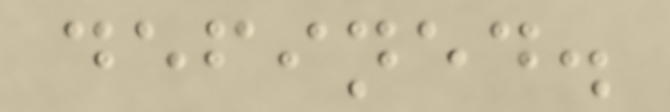defined.
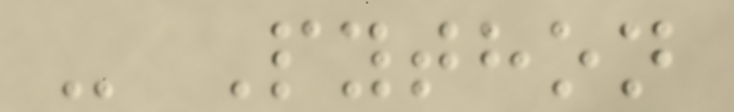- Python
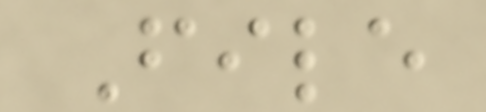File
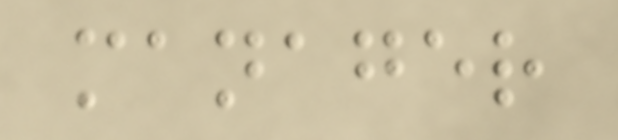manager
